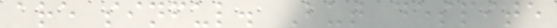are sinful. But despite
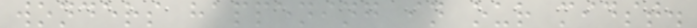wonders happening in our midst.
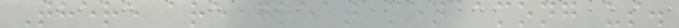There are great men among us.
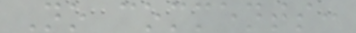No comments:
